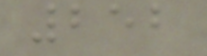252
